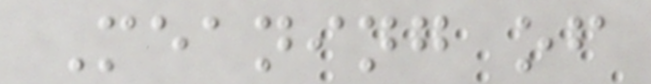Meaning of
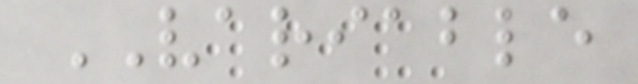VARIABLE
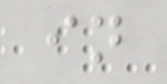in
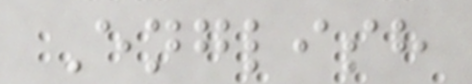English
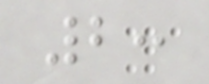2:
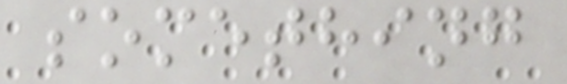something
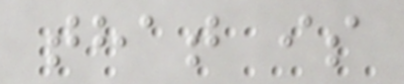that is
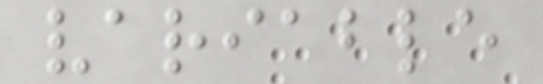variable
